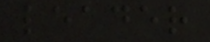leader
